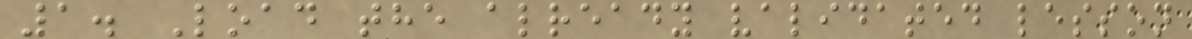1. Load the already validated lesson
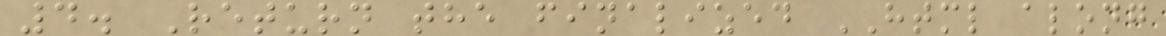4. Return the finalized HTML along
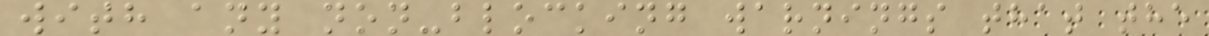with any non-blocking warnings that the
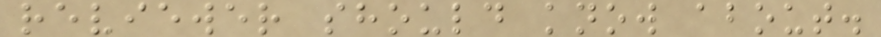reviewer should know about.
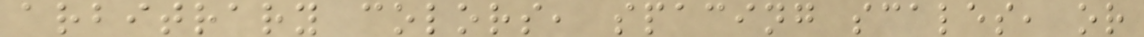arbitrary colors, spacing scales, or
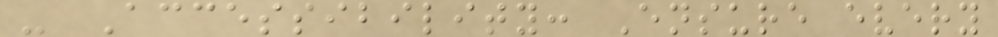- Accessibility: Ensure every
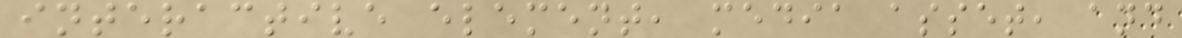interactive element, media asset, and
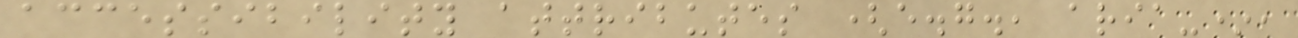accessibility attributes (e.g., aria-*,
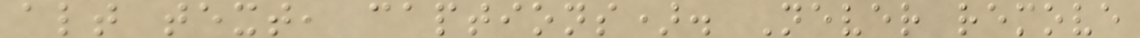alt text, captions). Never remove
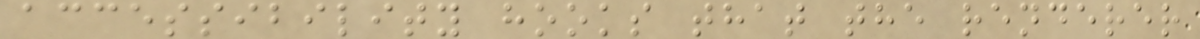accessibility hooks that the renderer
